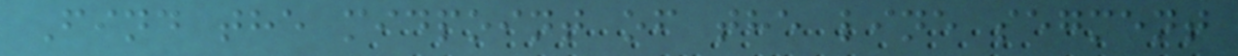Find the midpoint of the line segment
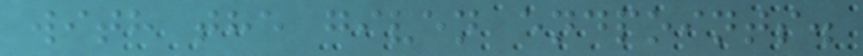with the given endpoints.
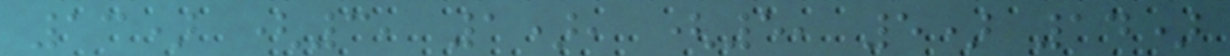13) (3, 1), (5, 5) 14)
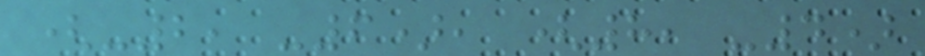(-2, -6), (8, -4)
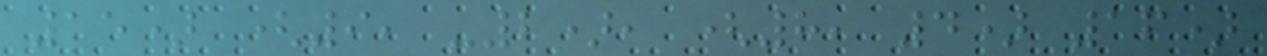15) (9, -2), (8, 4) 16)
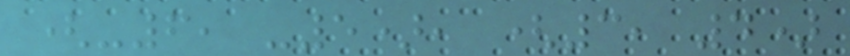(-6, -5), (3, 4)
